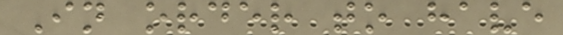In order to have
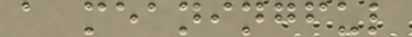a meaningful
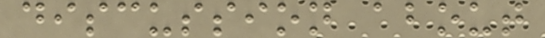discussion about
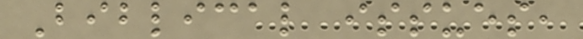Biblical issues,
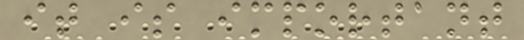it is important
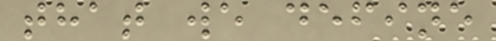that we define
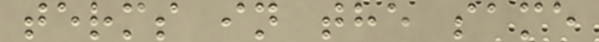terms in the same
